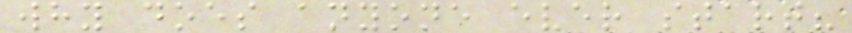why does anyone ever start?
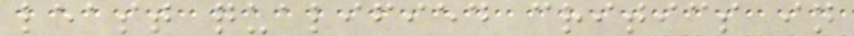least qualified critics in
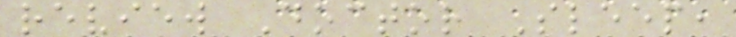review Doctor Sleep,
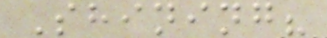Shining?
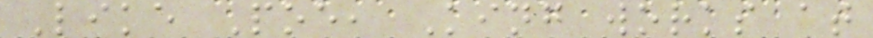Like Poe, King works at
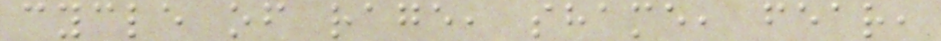cycle of rage, shame, fear,
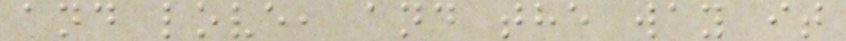and love, and the way it
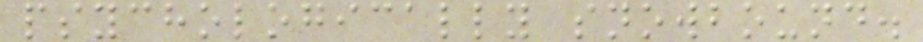psychologically snowbound.
